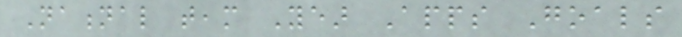National team Year Apps Goals
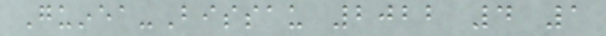Guinea-Bissau 2022 4 1
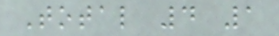Total 4 1
